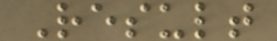Result
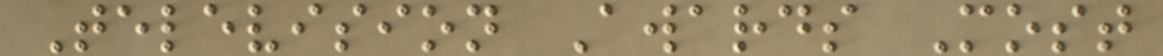Television Awards Most
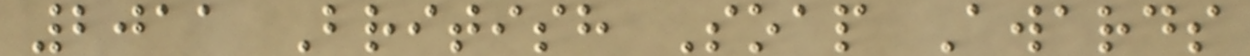2011 British Soap Awards
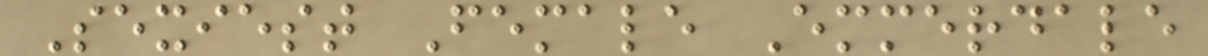Sexiest Female Emmerdale
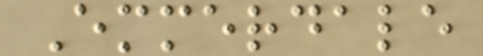Emmerdale
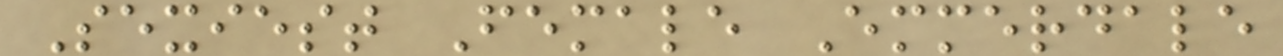Sexiest Female Emmerdale
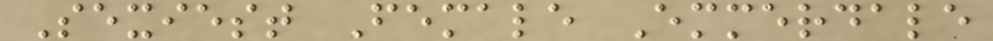Sexiest Female Emmerdale
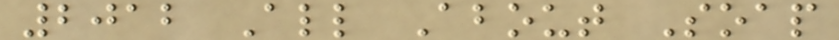2012 All About Soap
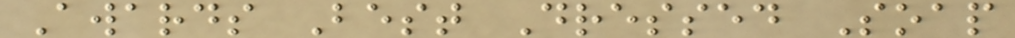Awards Best Dressed Soap
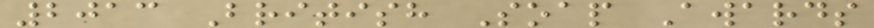2013 British Soap Awards
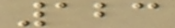123
